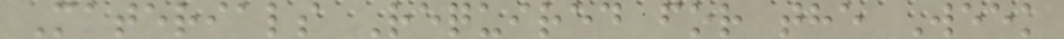Materials Required for the Week
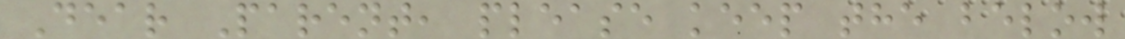Dear Parent, please keep the below
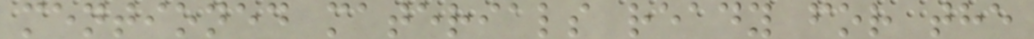mentioned materials ready for the
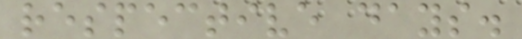respective days.
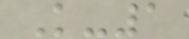K-1
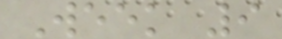Week 9
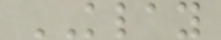KLAY
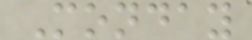Monday
